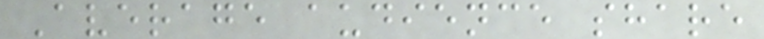Average audience share
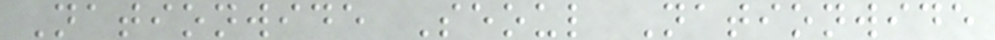Nationwide Seoul Nationwide
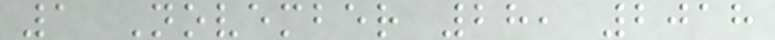1 November 28, 2018
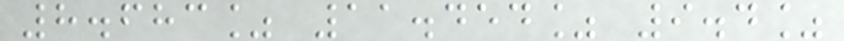8.683% 11.454% 9.4%
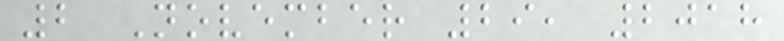2 November 29, 2018
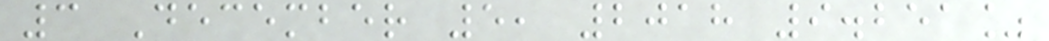3 December 5, 2018 9.251%
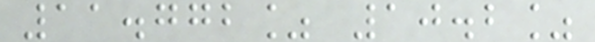11.772% 10.2%
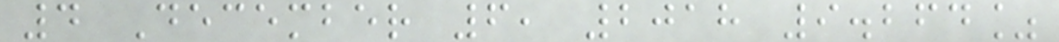4 December 6, 2018 9.264%
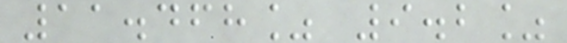11.468% 9.2%
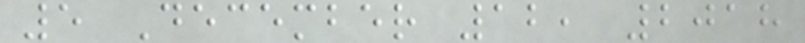5 December 12, 2018
